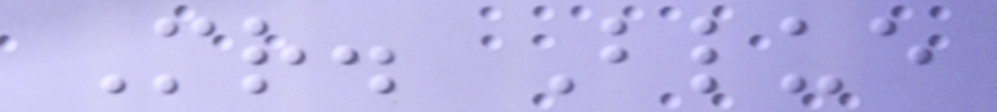Mr. Blue
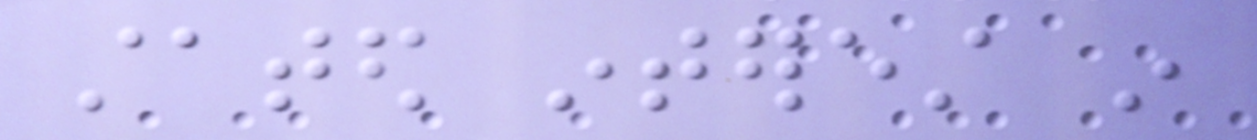stated interest in
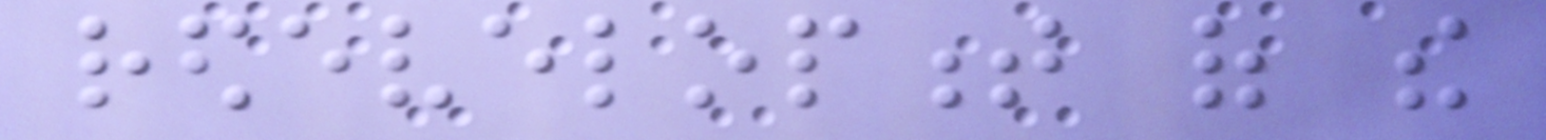redevelopment of the
